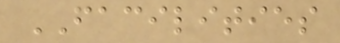FACILITIES
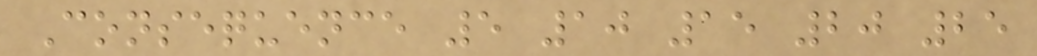Consequence 5 10 15 20 25
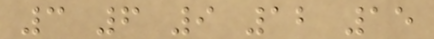3 6 9 12 15
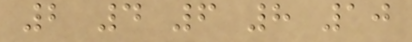2 4 6 8 10
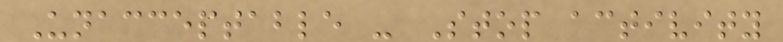Unacceptable - Stop activity
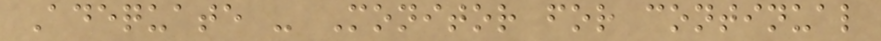Adequate - Monitor for continual
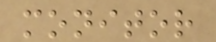monitor
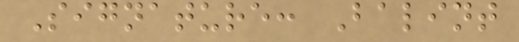Signature: Balint
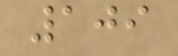109
